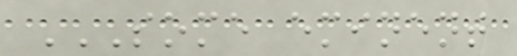SOME EMINENT
